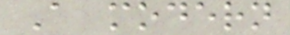A modern
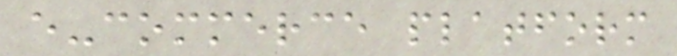e-commerce platform
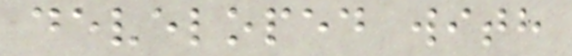developed with
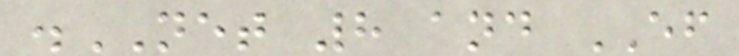.NET 8 and EF
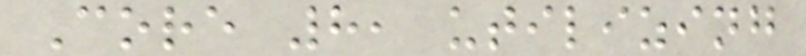Core 8, utilizing
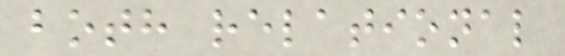both relational
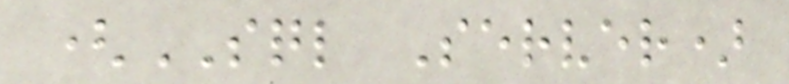(SQL Server)
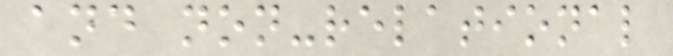and non-relational
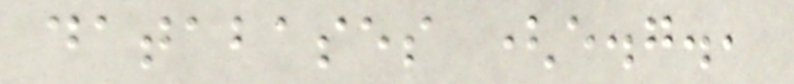databases (e.g.,
